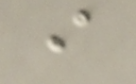i
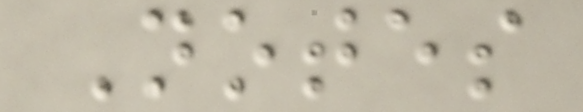Notes
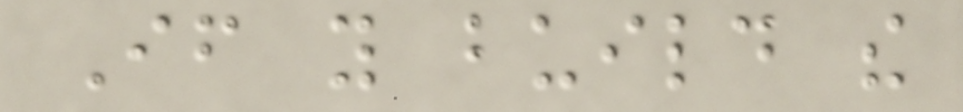If you build the
